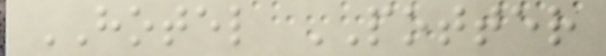HOTEL POTTER
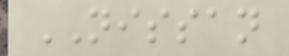NISSAN
